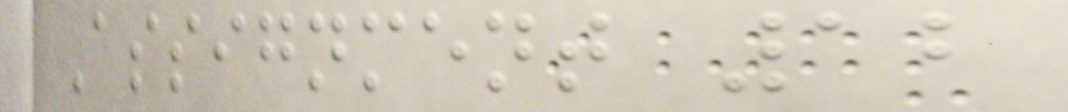Assignment 12
